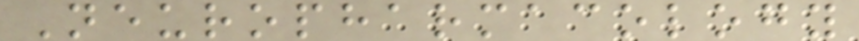Neuropharmacology
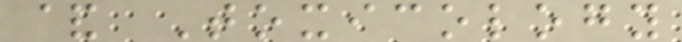& Toxicology
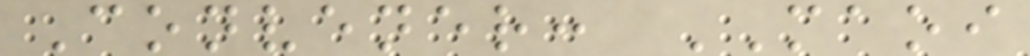Convener: MAOI
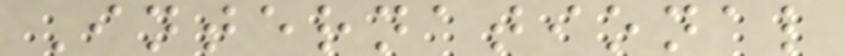International
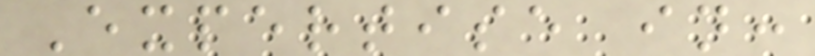Expertise in:
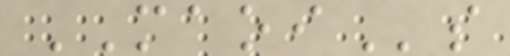MAOIs
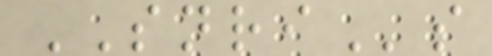SNRIs
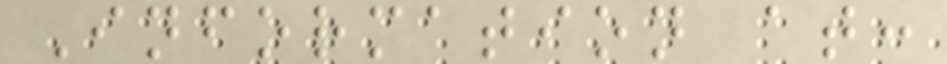Information at:
